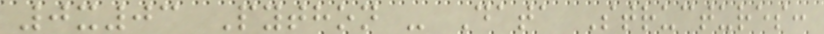0x03 Python - Data Structures:
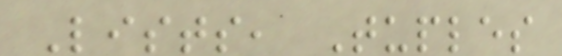Lists, Tuples
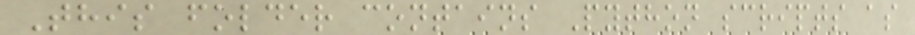This folder contains Python scripts as
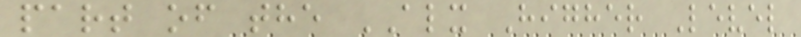part of the ALX Higher Level
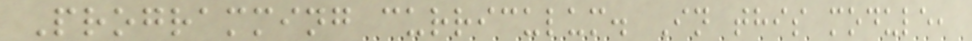Programming curriculum. In this module,
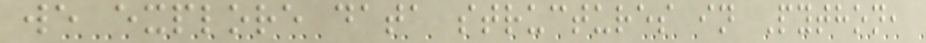we explore data structures in Python,
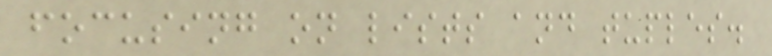focusing on lists and tuples.
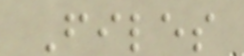Files
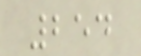254
